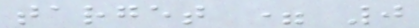target = 0
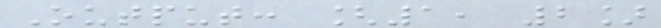Output: [1, 2]
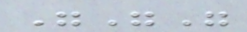"""
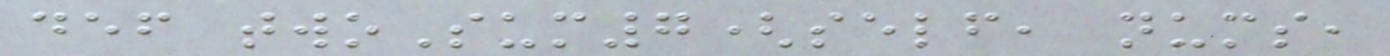def twoSum7(self, nums,
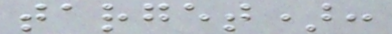target):
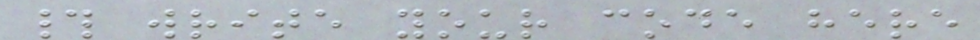# write your code here
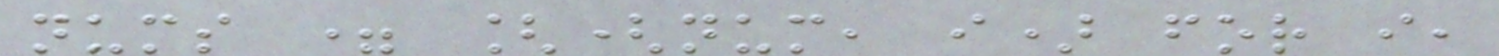nums = [(num, i) for i,
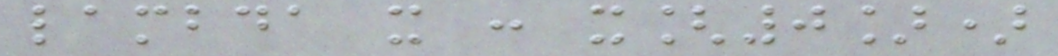lambda x : x[0])
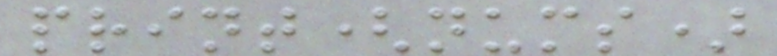print(nums)
